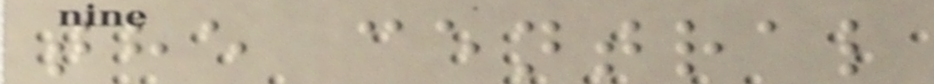the central
